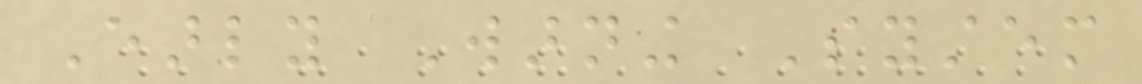Early Warning System
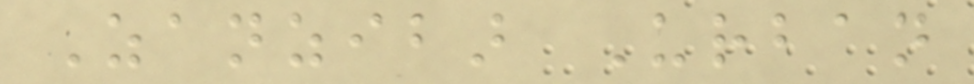Zanzibar Urban
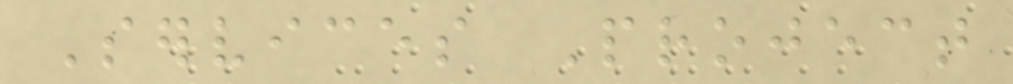Services Project
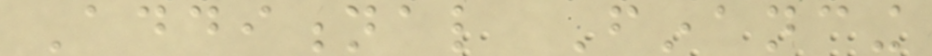Additional Financing
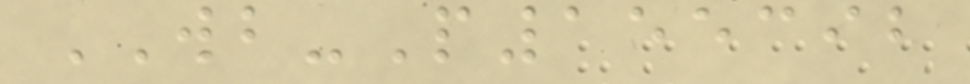WB-P155392
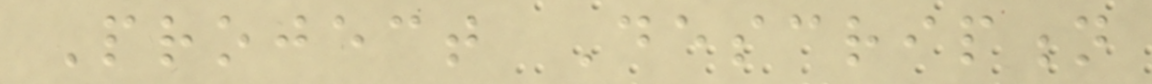Project Description
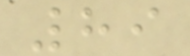89
